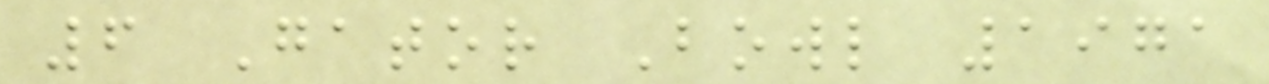6 Gator Bowl 1971
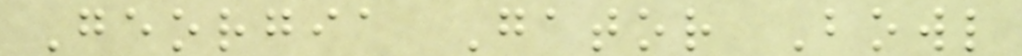Georgia Gator Bowl
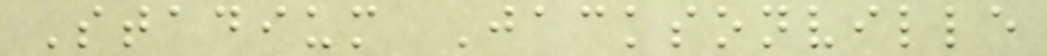Stadium Jacksonville
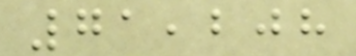71,208
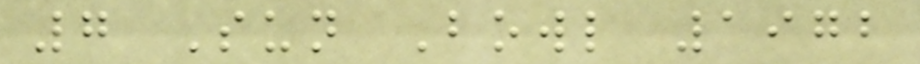7 Sun Bowl 1972
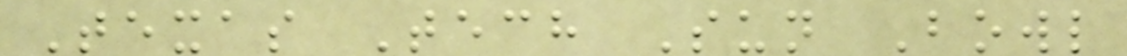Texas Tech Sun Bowl
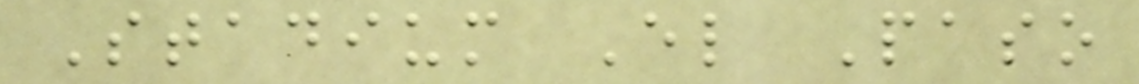Stadium El Paso
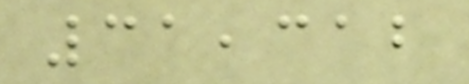31,312
